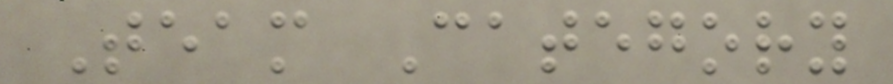Team Category
